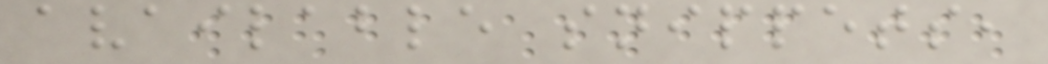available snippets,
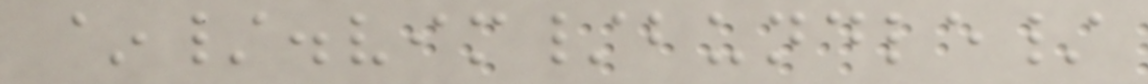~/.vim/bundle/
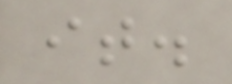it.
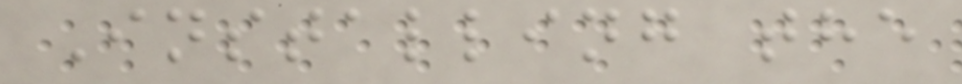Installing the
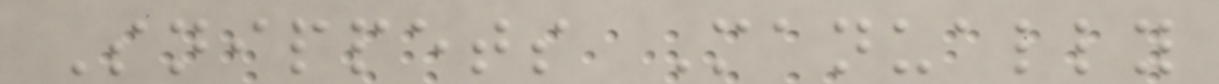Snippets Manually
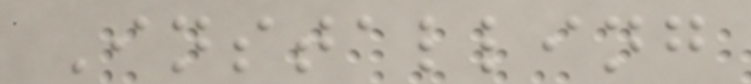Installing
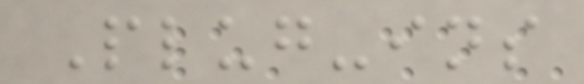Plug-ins
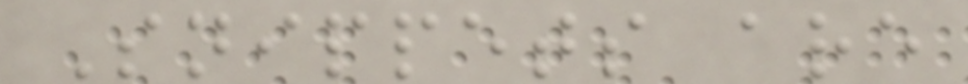Snippets are
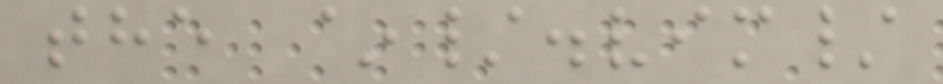the ~/.vim/
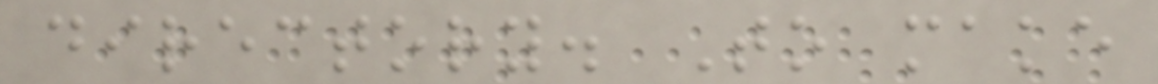directory. To make
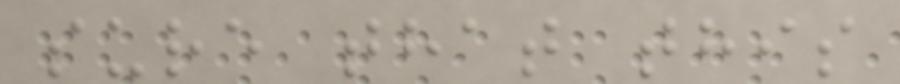sure that this
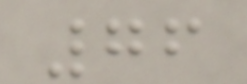76
